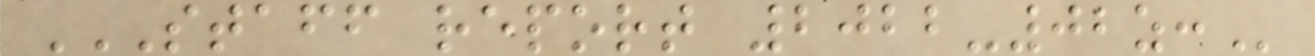STAFF REPORT 2022-02Z:
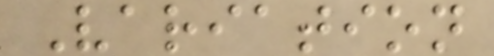Variation
